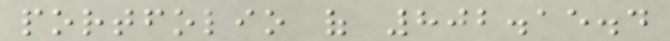portfolio of 802.15.4
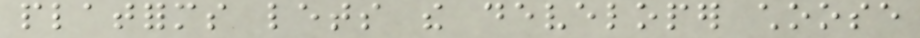platforms lets the developer choose
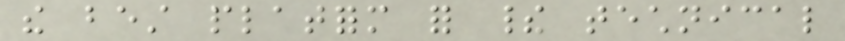the best platform for their technical
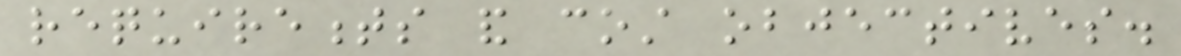requirements and cost objectives.
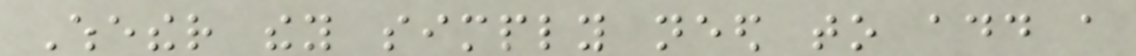Whether they simply need to add a
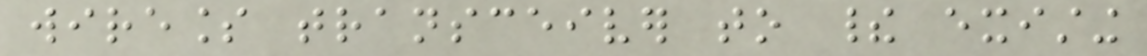wireless transceiver to their existing
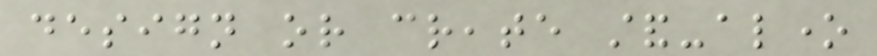design or create stand-alone
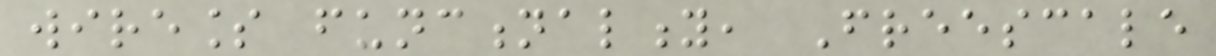wireless functionality, Freescale
